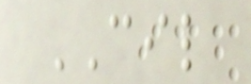CIL
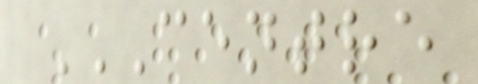CENTRE
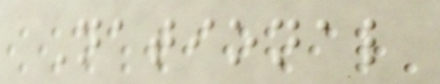National
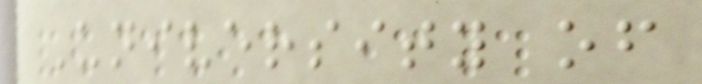University of
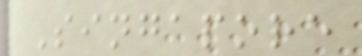Singapore
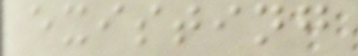existing
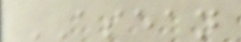ASEAN
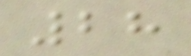28
